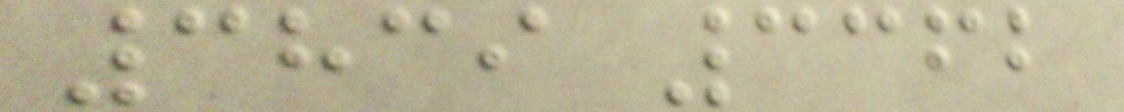3839 3362
